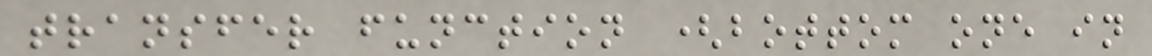transfer function (bottom one in
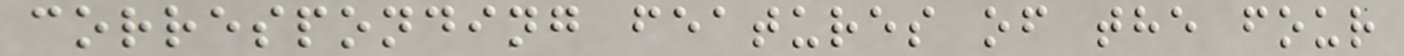corresponding features of the four
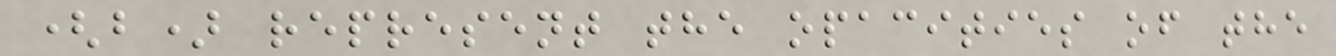(b) represent the opacities of the
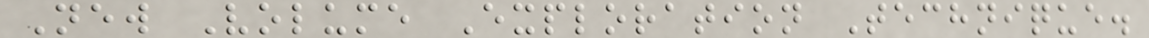New Volume Exploration Technique.
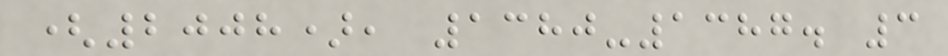(2008), 1380-1387. 3
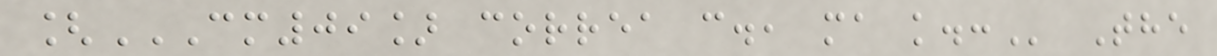[CM09] CORREA C., MA K.: The
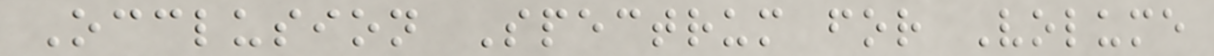Occlusion Spectrum for Volume
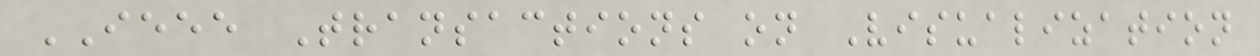IEEE Transactions on Visualization
